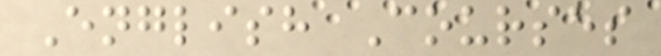English Courses
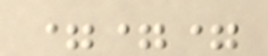===
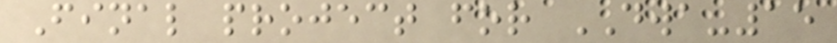Final project for DWA-15
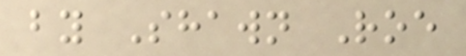by Shawn Roe
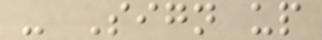- Sign up
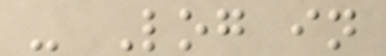- Log in
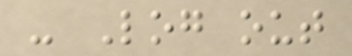- Log out
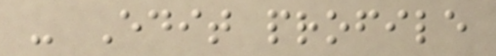- Edit profile
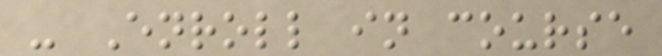- Enroll in course
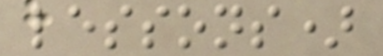lessons)
